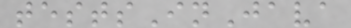testsInJava
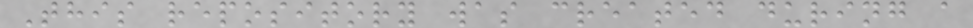This repository was created during a
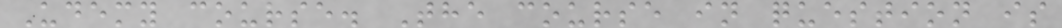Udemy course. The course in question is
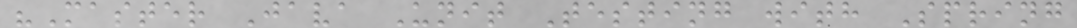"Master Java Unit Testing with Spring
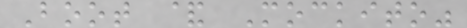Boot & Mockito"
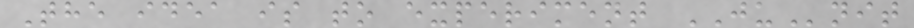The idea is to experiment JUnit
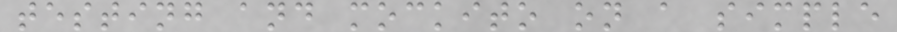testing and mockito on a simple
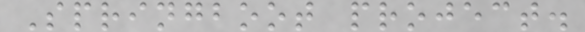Springboot project.
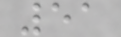51
